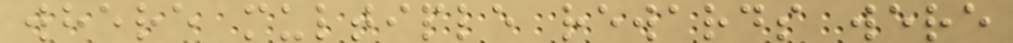where multiple rewards were
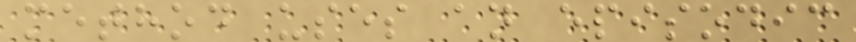method uses an episodic
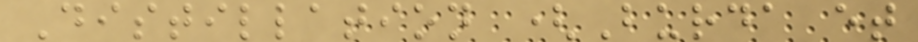Distillation (Burda et
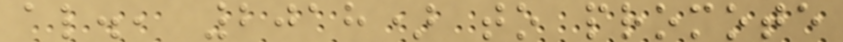al., 2018) to promote
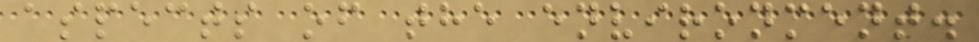aspects of the environment.
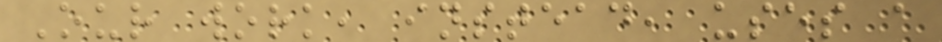Our work, instead, uses a
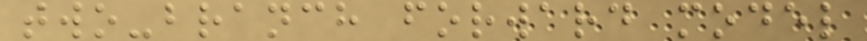two-branch forward model
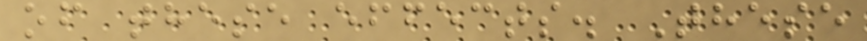of these effects. These
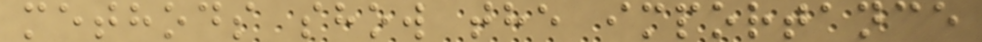methods show the importance
